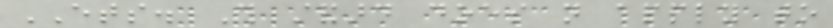ETS. This standard does not apply to
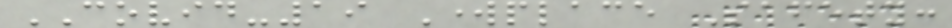COVID-19 Workplace Safety:
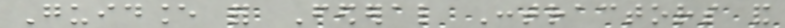Guidance for Federal Contractors and
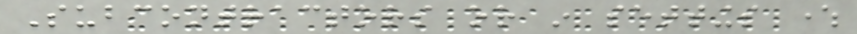Subcontractors or in settings where
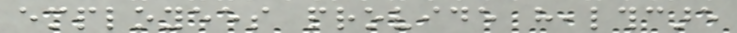employees provide healthcare
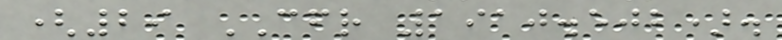(29 CFR 1910.502).
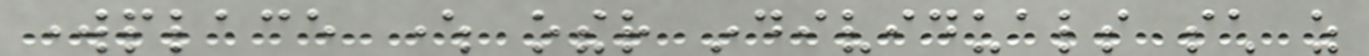workplace where other individuals such as
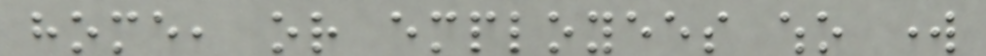home, or employees who work
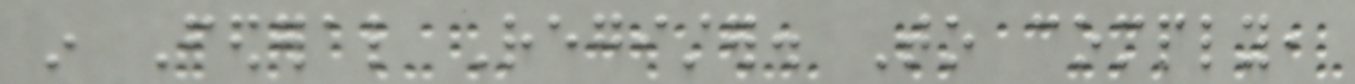in Federal Register. To comply,
